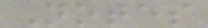Notes
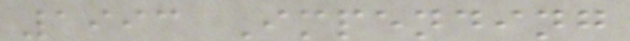1993 Impending
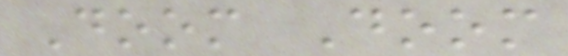Doom Doom
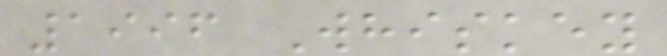1996 Whiskey
